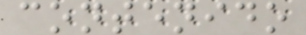contenido
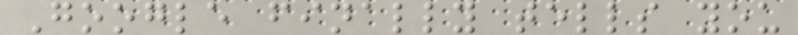Google finally tells you
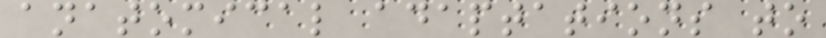anatomical adaptations to
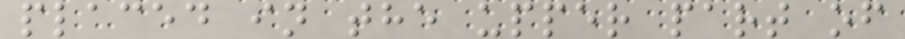placed in the upper part of
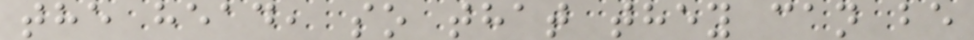the head, so that they can be
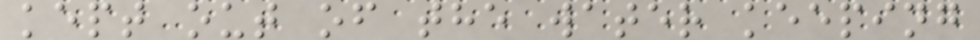kept out of the water keeping
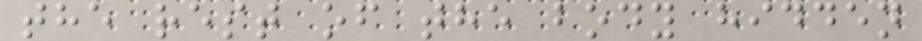the rest of the body hidden
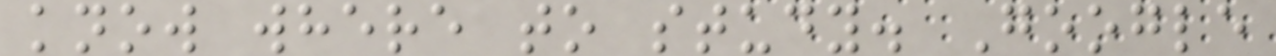know where to study. Google
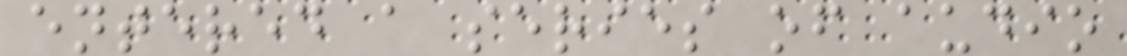entered a series of audio
